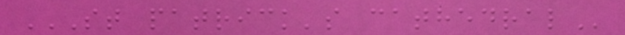ST PATRICK'S CATHEDRAL
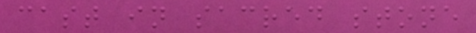cast in sacred stone
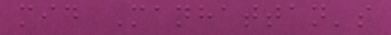mid Manhattan's
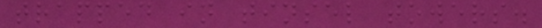trapped in tinsel towers.
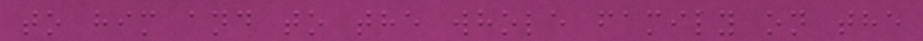to him and to the whole family on the
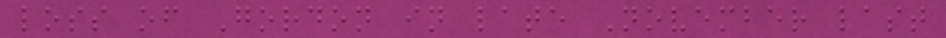loss of Gordon in late November last
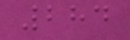284
